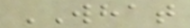WHAT
